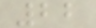22
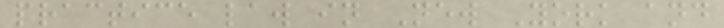practice law in New York and
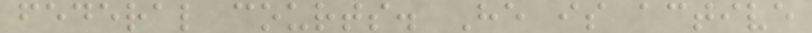federal courts. He is active
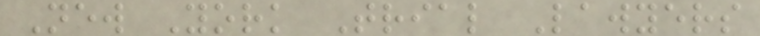New York Trial Lawyers
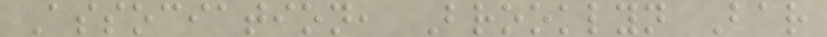Association, Brooklyn Bar
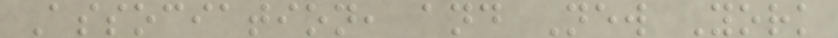Association, and New York
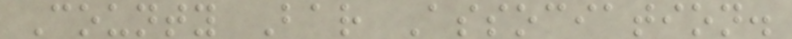County Bar Association.
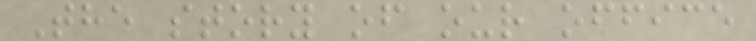The story of our office
